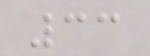33
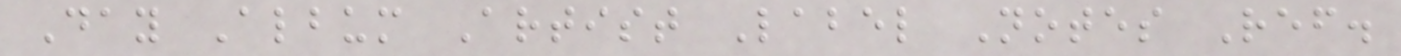Day Album Artist Label Notes Ref.
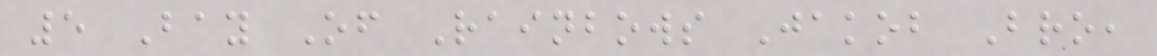5 Bay Of Rainbows Jakob Bro,
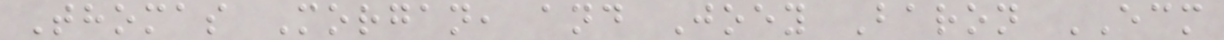Thomas Morgan, and Joey Baron ECM
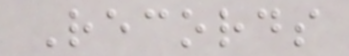Records
